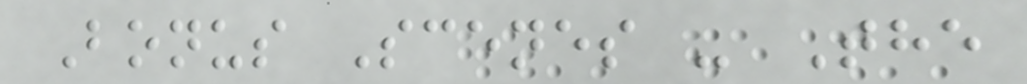Bonus Scenes - The
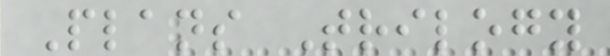Plans Trilogy
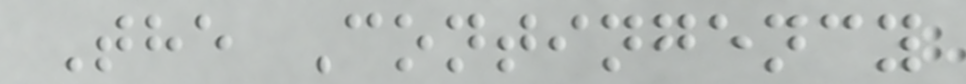The Contingency
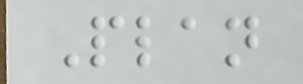Plan
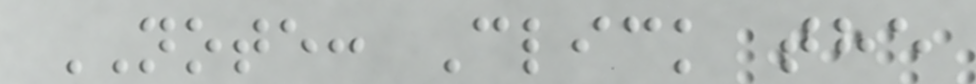NOTE: Click the
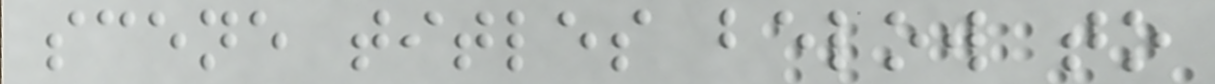scene titles below to
